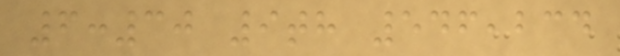6:30 9th 546,234
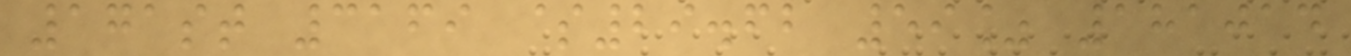171st 3169 $29.62 59% 181014
